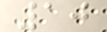10
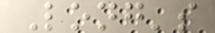Long's
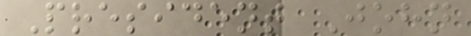President John
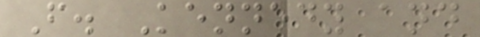F. Kennedy and
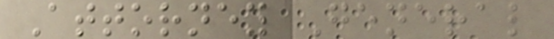Attorney General
